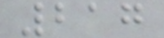217
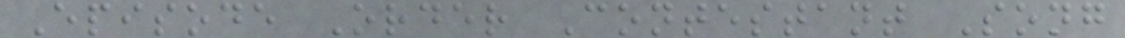Episode Order Contestant Song
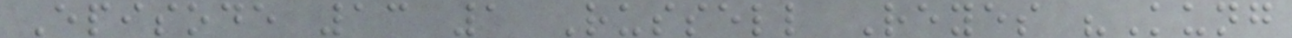Episode 13 1 Russell Reyes "Kung
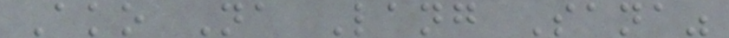Ako Na Lang Sana"
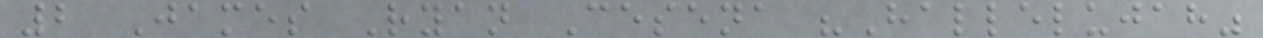2 James Ryan Cesena "Hallelujah"
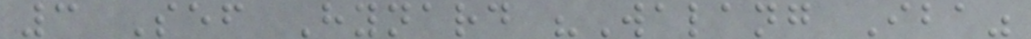3 Sef Hynard "Walang Iba"
